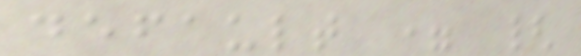default = {
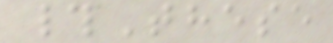#These
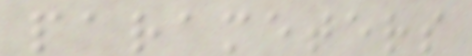parameters
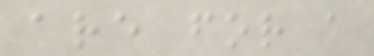are for a
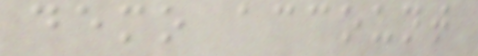demo account
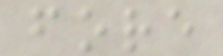fore
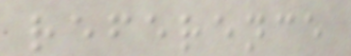reference
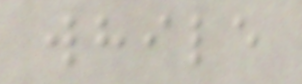while
